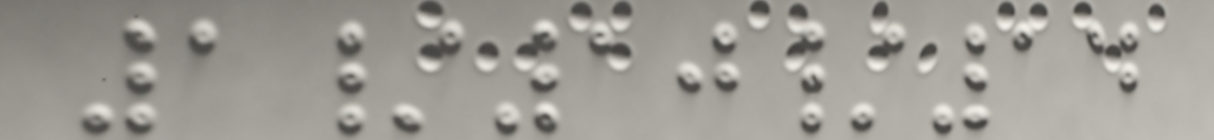1/10/14
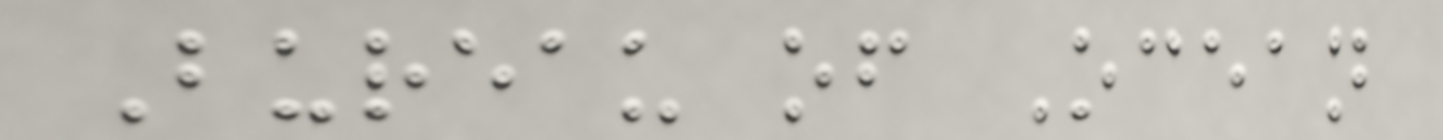Bureau of Ocean
